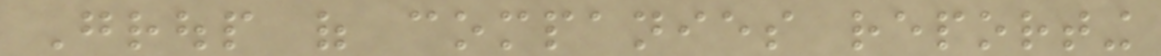Group of companies reporting
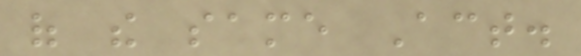of the same Act.
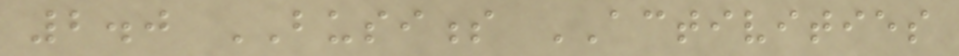2.0 BUSINESS ACTIVITIES
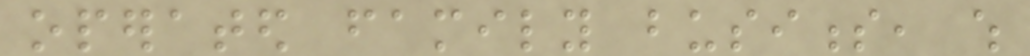operated family business, which
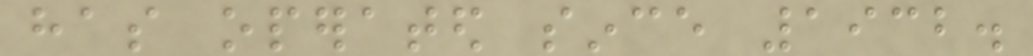has operated since 1932.
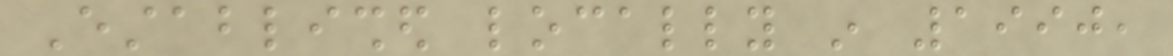Established locally in 1990,
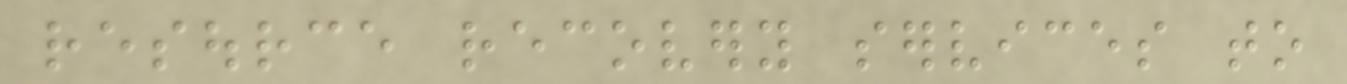resource recovery services to
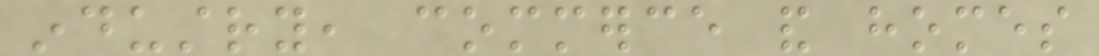industry, commerce and homes
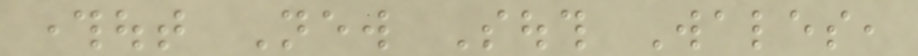throughout New South Wales,
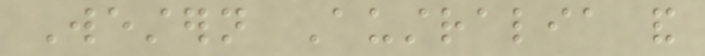Western Australia and
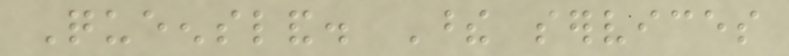Queensland. These services
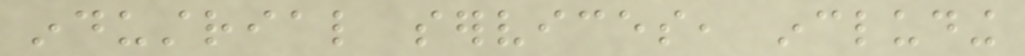industrial services, including
